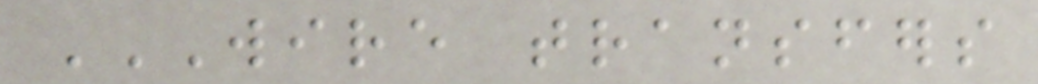WIRE TRANSFERS
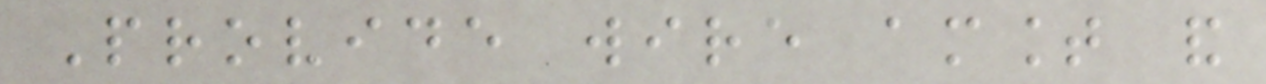Provide wire amount and
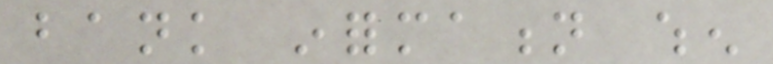bank information when
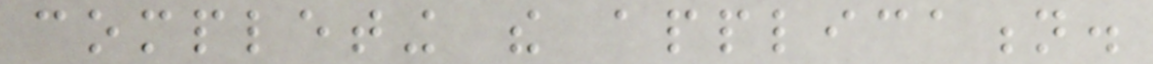completing the application.
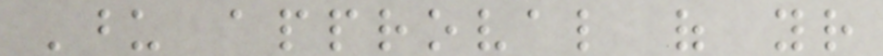Upon approval of your
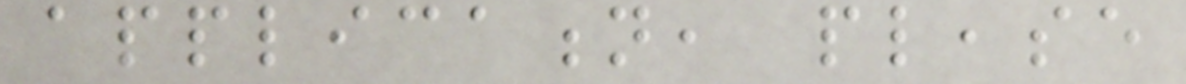application, please
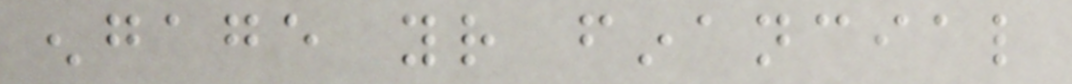engage your financial
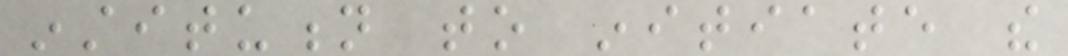institution to initiate the
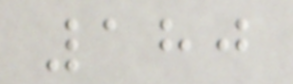180
